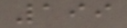199
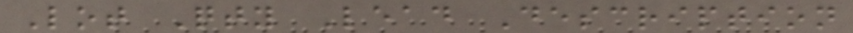Lot Qty Lead Description
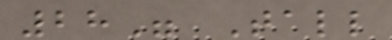28" Tall
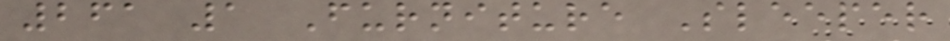261 1 Furniture Sleeper
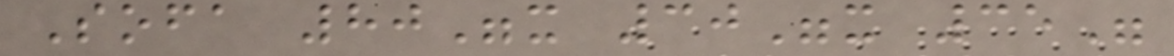Sofa 80"x 30"x 35"
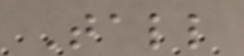Tall
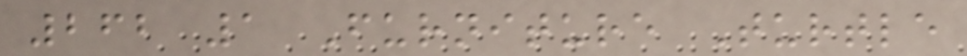262 1 Furniture Turtle
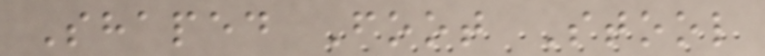Shaped Foot Stool
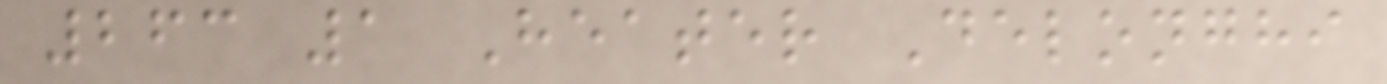263 1 Heater Delonghi
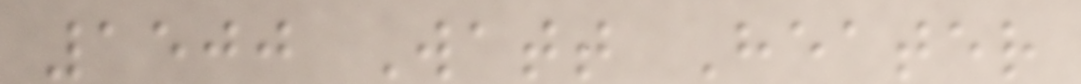1500 Watt Heater
